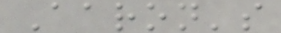Aaron's
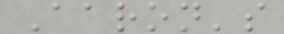Aaron's
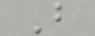B
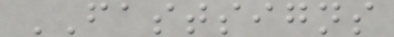FASTSIGNS
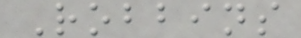Robbins
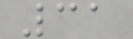31
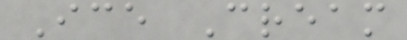Ice Cream
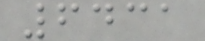6431
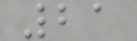21
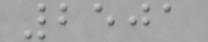2501
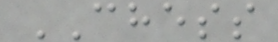CHESS
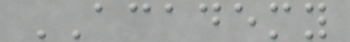ACADEMY
